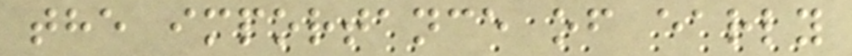the importance of early
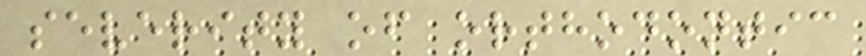severity of orthodontic
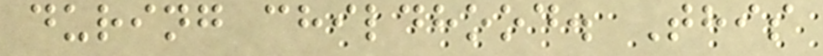during childhood. This
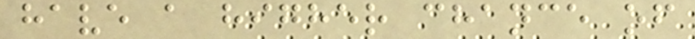have a higher chance of
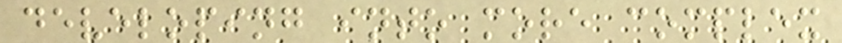developing into more complex
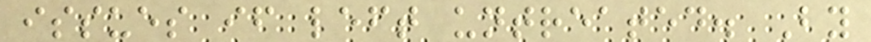issues if left untreated. By
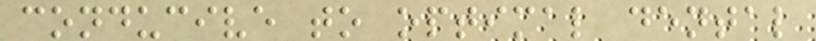conducive to optimal dental
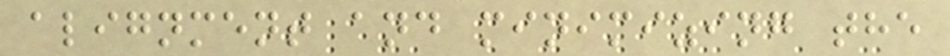alignment and minimizing the
